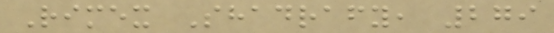Rimex Shadrafy, 279
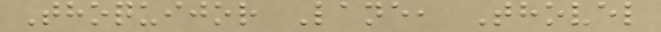Thoquijor Lane, Thovel
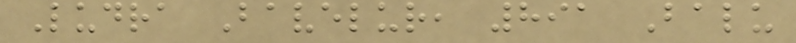Ludra Bavelur, 891 Balu
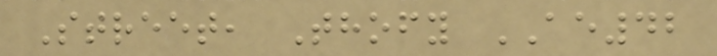Street, Thofy AE42
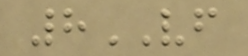8VF
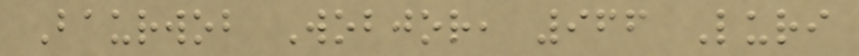Baurwob Wobjor, 966 Luri
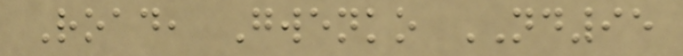Road, Gwenko ND95
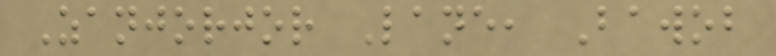Zanjorjor Lane, Bawob
